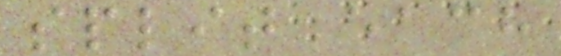split each
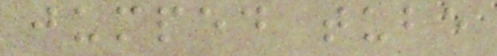jumped tube
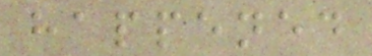happened
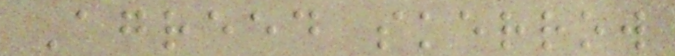Agreed skerrow
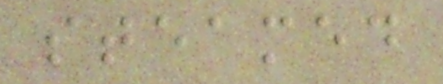steamed
